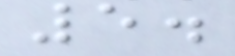5.
